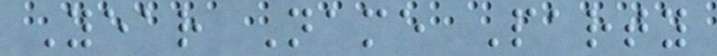Year Name Party
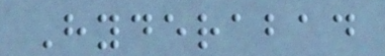Hyderabad
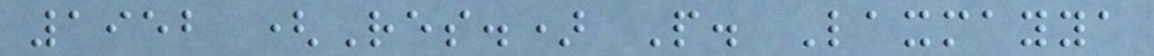1952 (Res.) P. Laxmayya
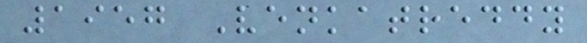1957 Venkatreddy
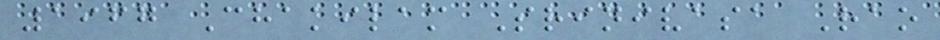1967 Chakilam Srinivasa Rao
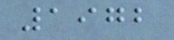1972
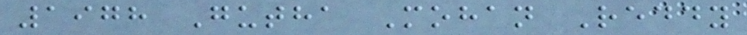1978 Gutha Mohan Reddy
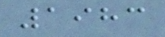1983
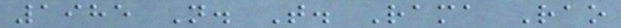1985 N. T. Rama Rao
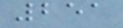251
